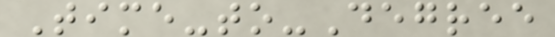Time-to-Degree
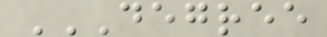DEGREE
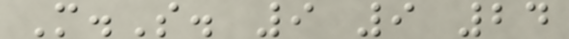M.S. 9 9 24
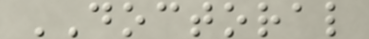DOCTORAL
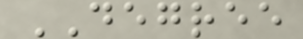DEGREE
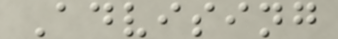Advising
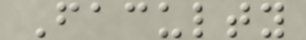Faculty
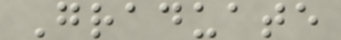Graduate
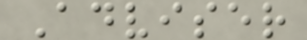Adviser
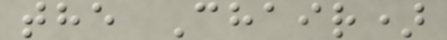the Chair)
